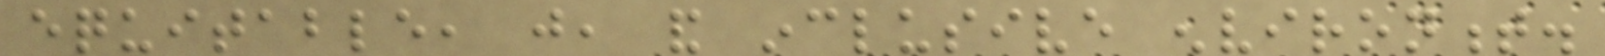equitable, just, and inclusive environment.
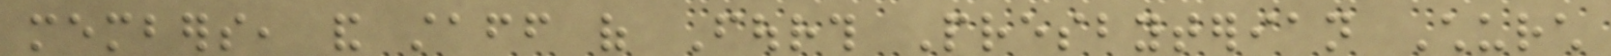members, and staff of Fourth Presbyterian Church
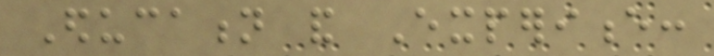Education and Experience:
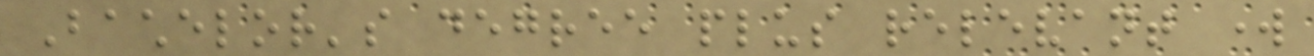Bachelor's degree plus relevant work
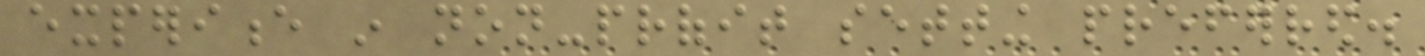experience in non-profit setting preferred.
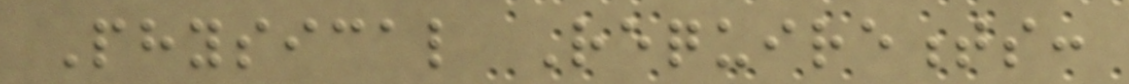Physical Requirements:
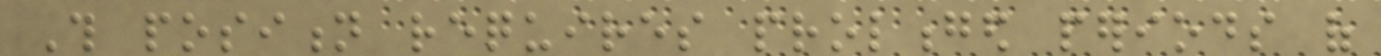This position requires prolonged periods of
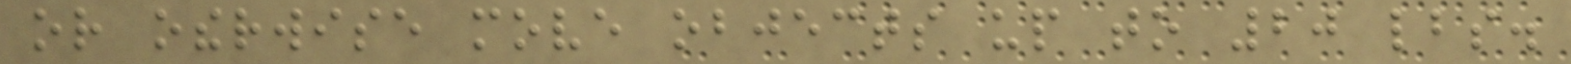or otherwise move objects up to 20 lbs.
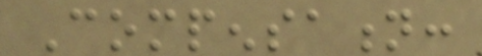Compensation:
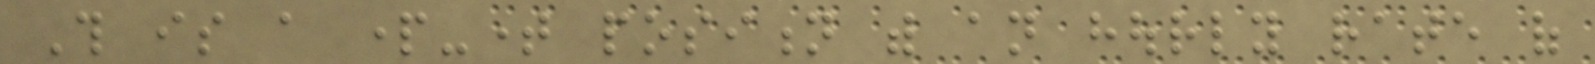This is a part-time position with an hourly rate of
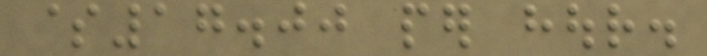$17.00 per hour.
